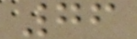76
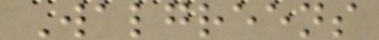Walgreens
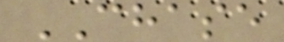CHASE
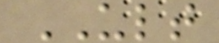ULT
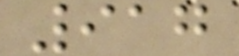917
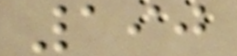190
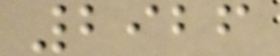2926
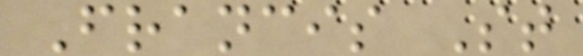Francis St
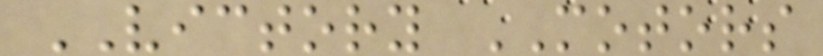VICTORY MOTORS
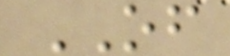OF
